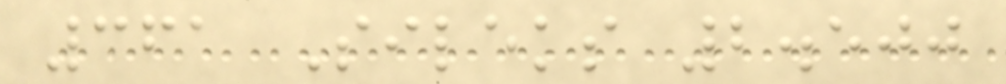361 Sileks 2.500
